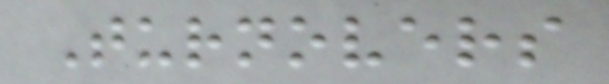Turnovers
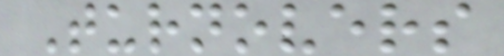Turnovers
